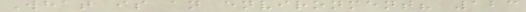What is an environment? 123
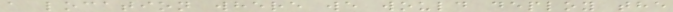a location where we would deploy the
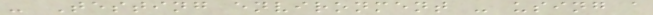- Testing environment - using a
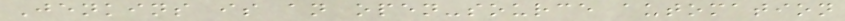Jenkins is an open-source automation
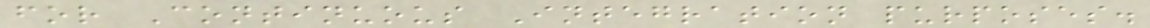for Continuous Integration purposes.
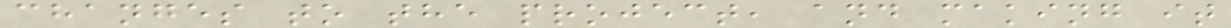changes to the project, and making it
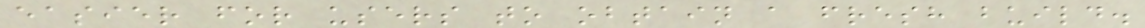easier for users to obtain a fresh build.
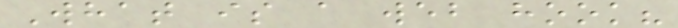What is a web hook?
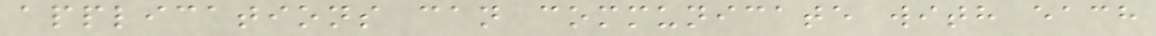applications can communicate with each
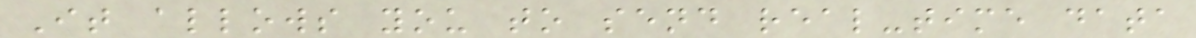It allows you to send real-time data
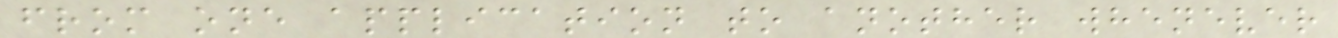from one application to another whenever
